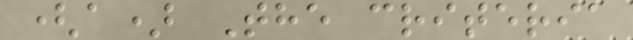(a) The criteria
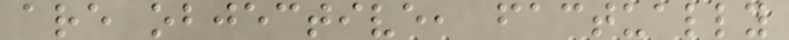are objective, factually
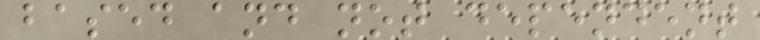based and not dependent
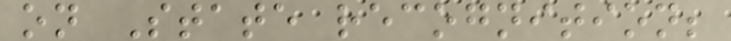on State recognition;
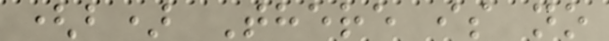(b) There is no
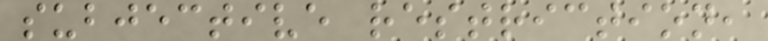subjective restriction,
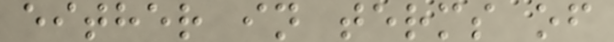either in terms of
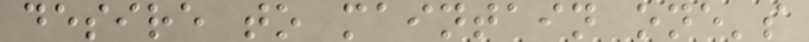desire to maintain one's
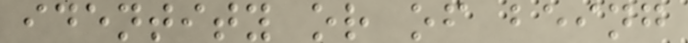identity or of being
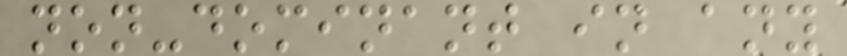non-dominant in any
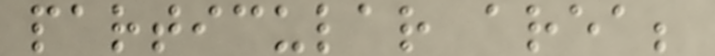particular area;
